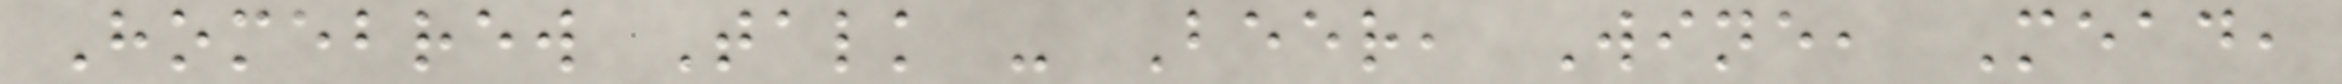Homebrew Talk - Beer, Wine, Mead,
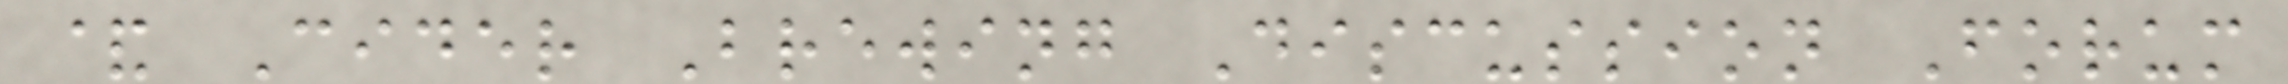& Cider Brewing Discussion Forum
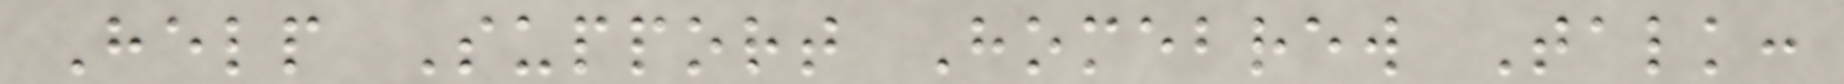Help Support Homebrew Talk:
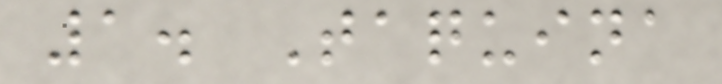1. Taquina
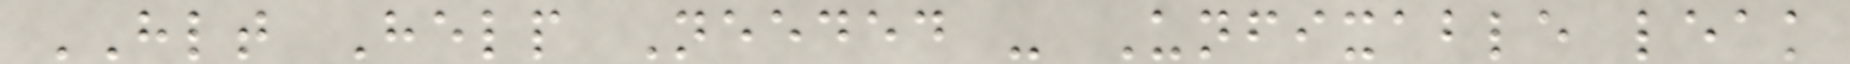HLT Help Needed - Unfixable leak
